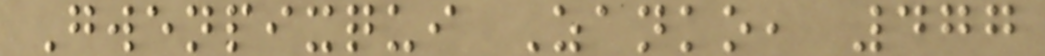Gwenpixqui Zanko, 477
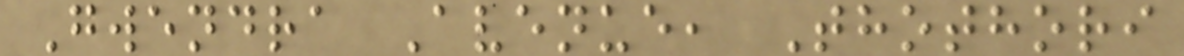Gwendra Avenue, Thothori
